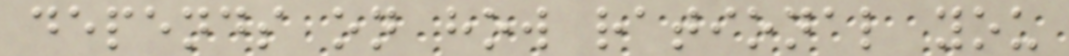depends on how rational you
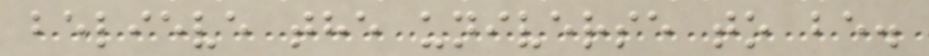believe the universe to be.
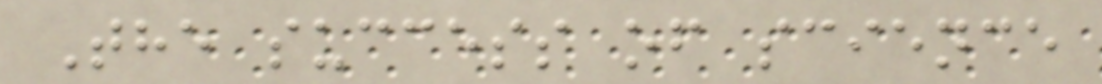The success of science
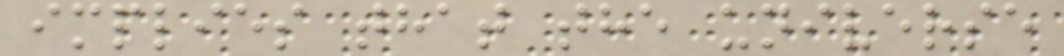implies that the universe
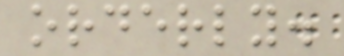orderly.
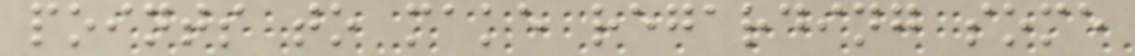points to make regarding some
